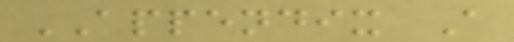APPENDIX A
